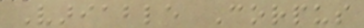Variable Corpus
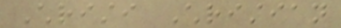Christi Christian
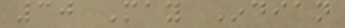30 May Indian
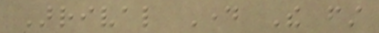Arrival Day The first
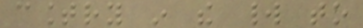country in the world to
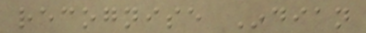recognise Indian
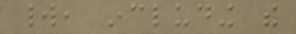world, including the
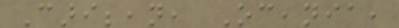Caribbean, Oceania,
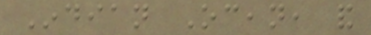Indian Ocean, and
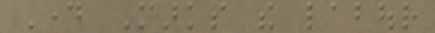Day Marks the labour
